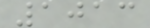1013
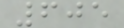605
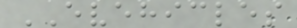EVEHICLES
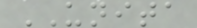UNITA
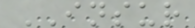INSUR
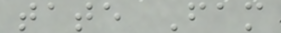tate Fam
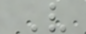V
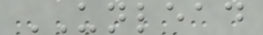UNLEAD
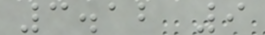3.12 9
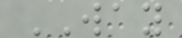WAY
